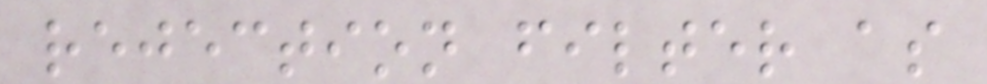rejection filter as
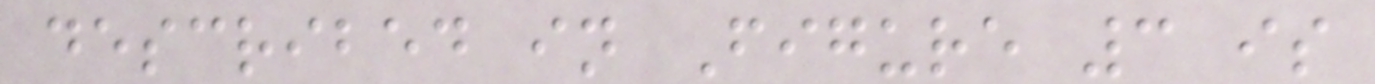described in Figure 3 is
